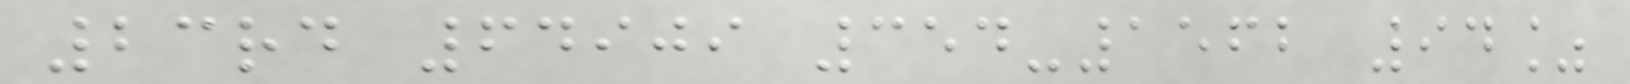23rd 64909 354-1562 94%
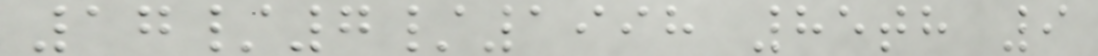17/7/1998 85th 9
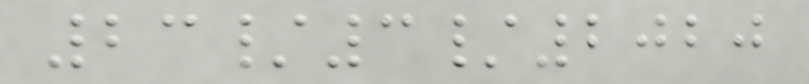23/3/2020
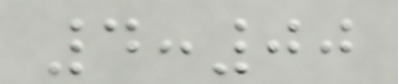4:00
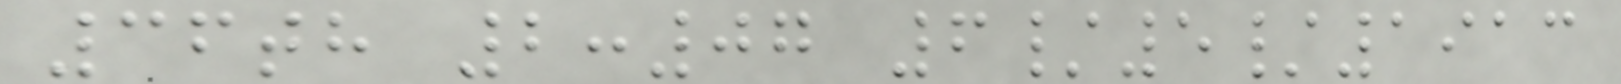36th 2:07 6/5/1913
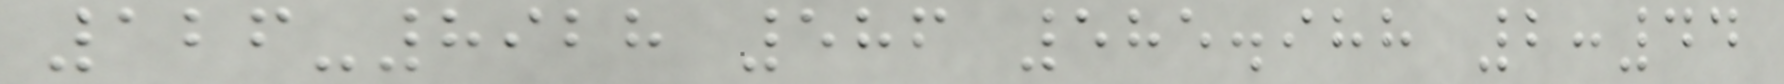126-8928 586 585.988 2:44
